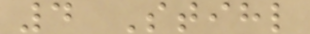4 Stihl
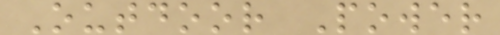Outdoor Power
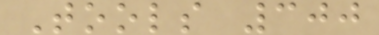Tools 300
